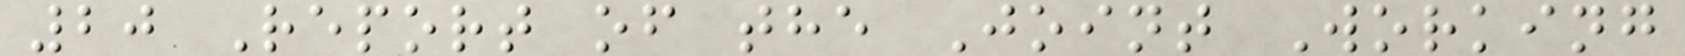20 Report of the Joint Working
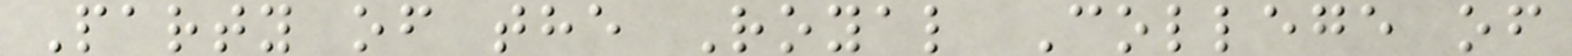Party of the Royal College of
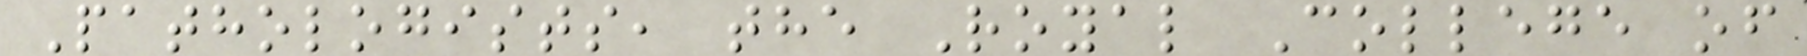Pathologists, the Royal College of
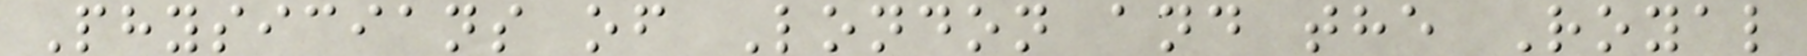Physicians of London and the Royal
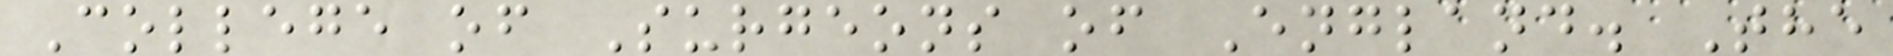College of Surgeons of England. The
